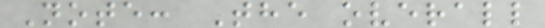Note: The overall
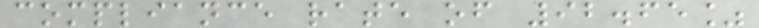compliance rate of 92.65%
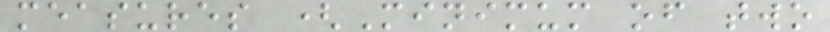measures (Minimum of two
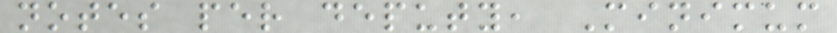notes per deputy, Minimum
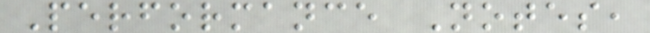Performance Notes,
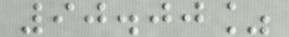90.00%
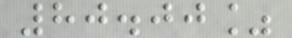80.00%
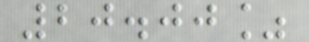20.00%
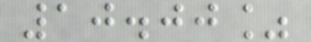10.00%
